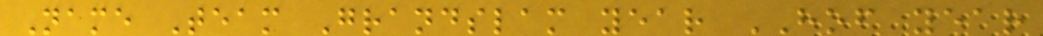Name Team Grandslam year HOF year
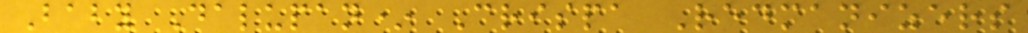Baby Dalupan* Crispa Redmanizers
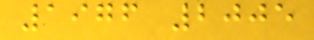1976 2005
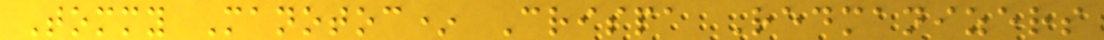Tommy Manotoc* Crispa Redmanizers
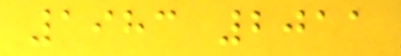1983 2011
